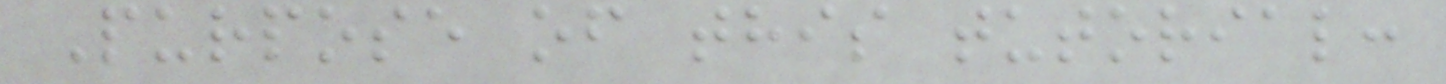Purpose of this tutorial:
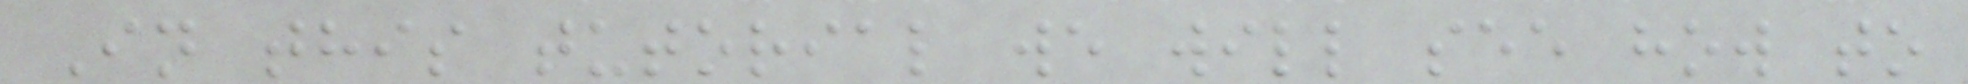In this tutorial we will see how to
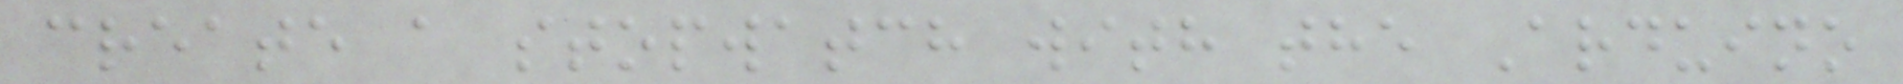create a stopwatch with the Arduino
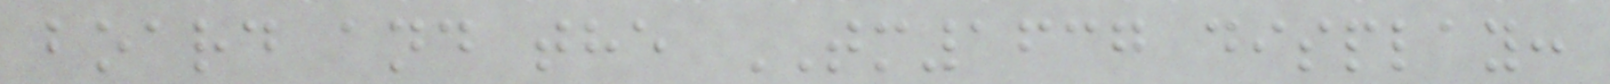board and the TM1637 display:
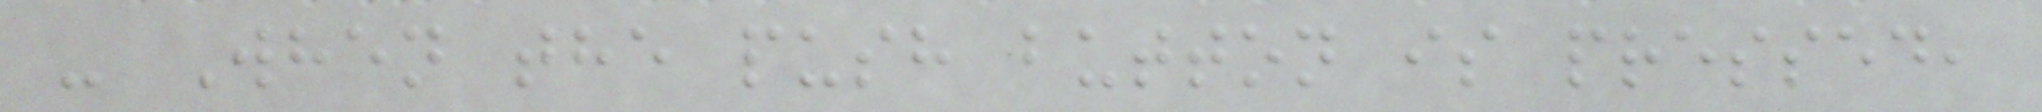- When the push button is pressed,
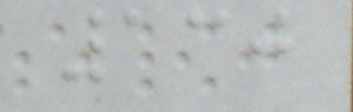130
